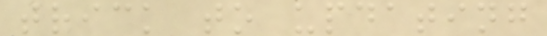trick to updating
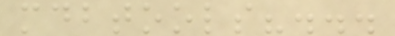mdbtools?...
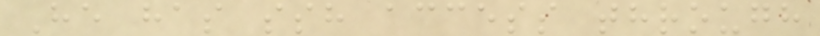He has ssh access through
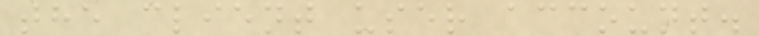the client user account.
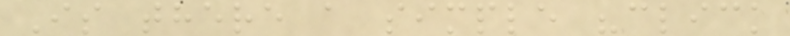Is there a simple "click
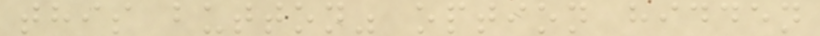this button" option hidden
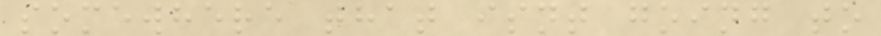somewhere that isnt going to
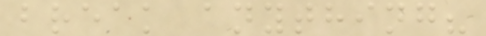break anything?
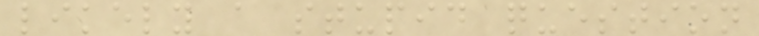likely a stupid question
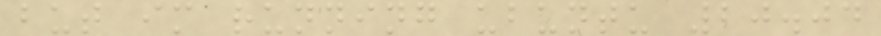but im running ubuntu 20.04
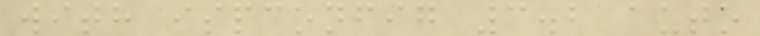with ispconfig 3.2 auto
